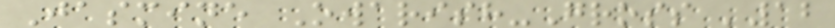Jasmine Owarish-Gross '12
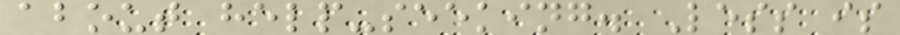about help-seeking. Less is
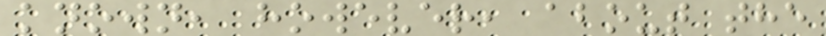known, however, about the
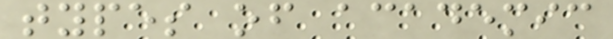types of academic
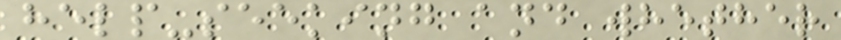help-seeking and whether
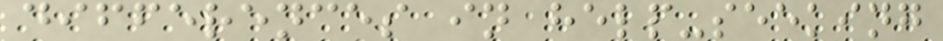differences in help-seeking
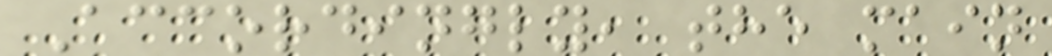Accordingly, the main
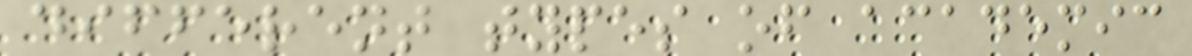different types of academic
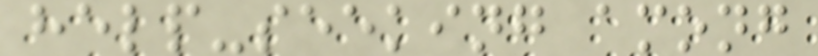help-seeking among
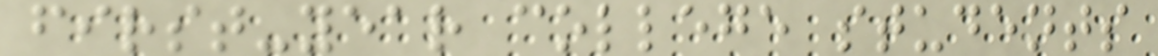first-year college students
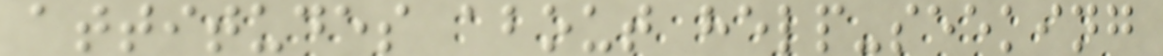attitudes about help-seeking
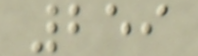259
